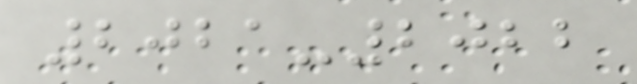2021-2022
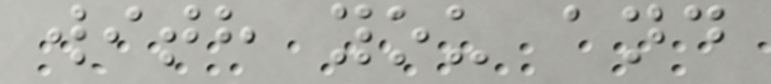with you and
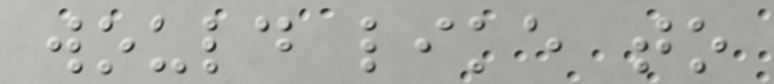would like to
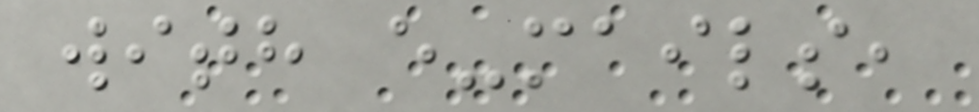with e-mails,
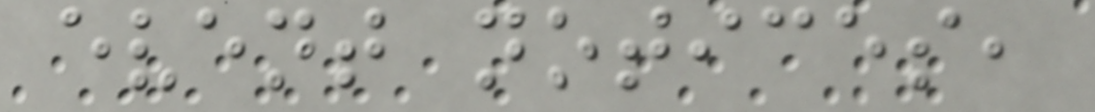event notices,
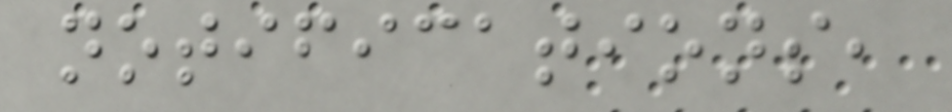notifications,
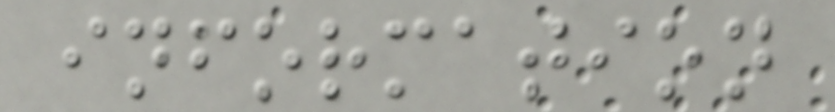information
